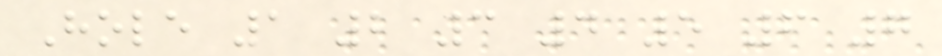Hole 1 2 3 4 5 6 7
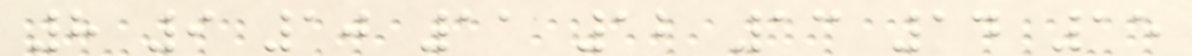8 9 10 11 12 13 14 15
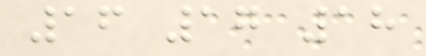16 17 18
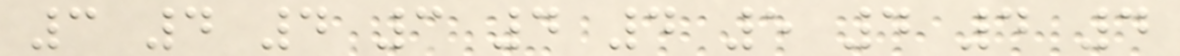3 4 4 3 4 4 5 4 4 4
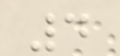4
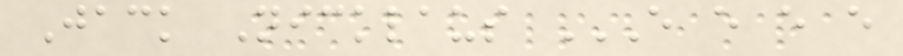Jack Nicklaus E E E E
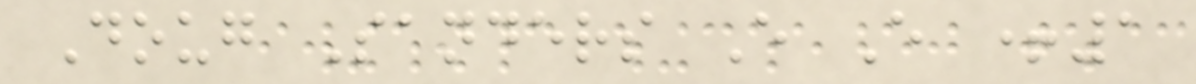Doug Sanders E E +1
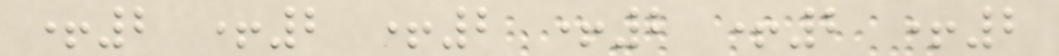+2 +2 +2 +2 +2 +2
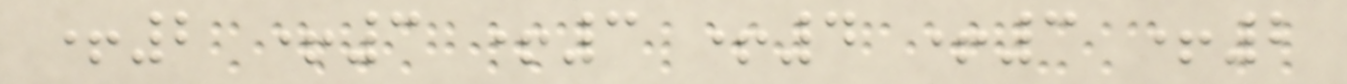+2 +3 +3 +4 +3 +2
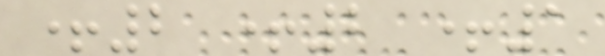+2 +2 +1
